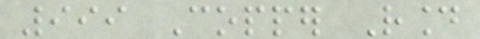999 Copper Round
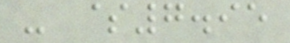- $7.95
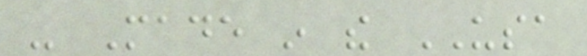- Made in the USA
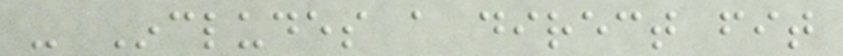- Includes a direct fit
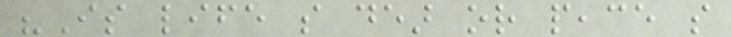"Is life so dear or peace so
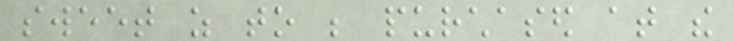sweet as to be purchased at the
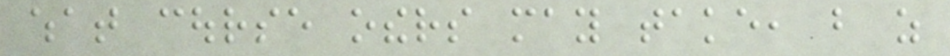what course others may take, but as
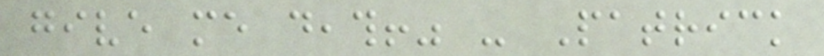give me death!" - Patrick
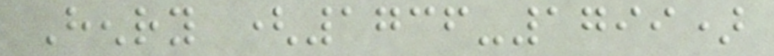Henry (1736-1799)
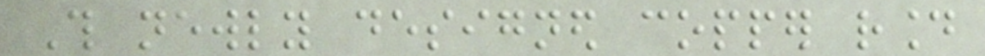This newly designed copper round
